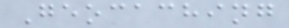Geocaching
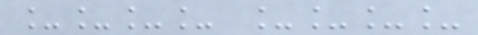____ ____
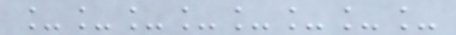________
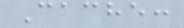Cache:
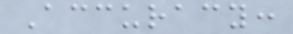Accuracy:
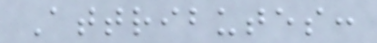Attributes:
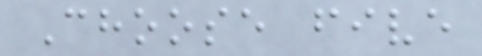Choose five
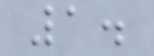1.
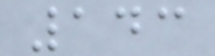143
